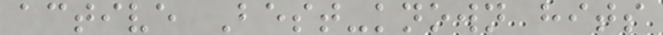active Best-known hits
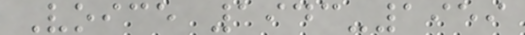Voice 1943-1959
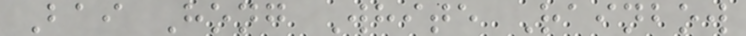Bai Hong White Rainbow
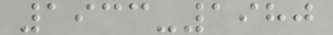1933-1980
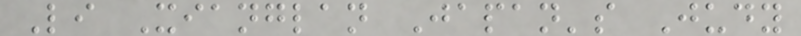Li Xianglan Japan's Judy
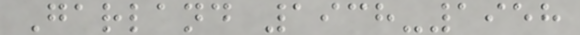Garland 1938-1958
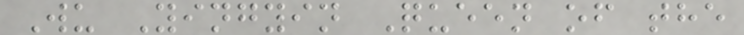Wu Yingyin Queen of the
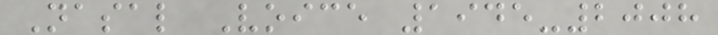Nasal Voice 1945-2008
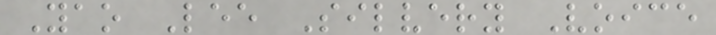Yao Lee Silvery Voice
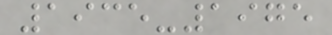1935-1975
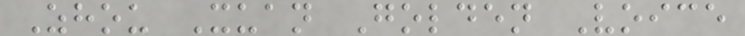Zhou Xuan Golden Voice
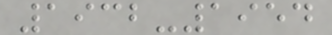1932-1954
